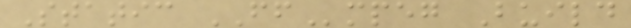Static FFmpeg Build
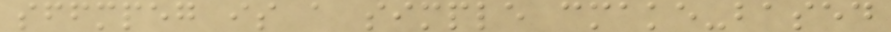sffmpeg is a simple cmake-based
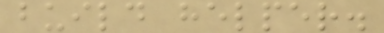build helper.
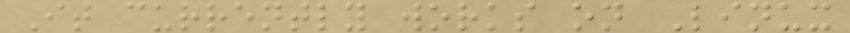It currently works on Linux
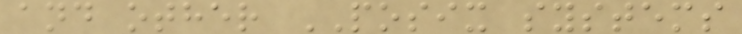and other POSIX systems
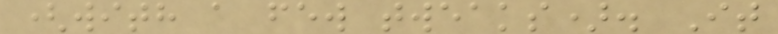(with a few tweaks). It
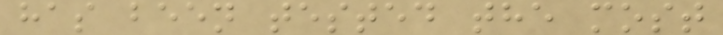has been tested the most
